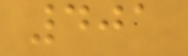401
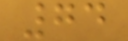74
